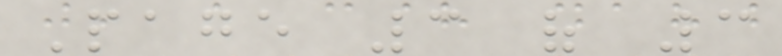Page 3 of 3
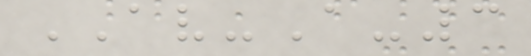AV-A-3
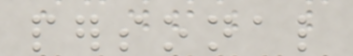personal
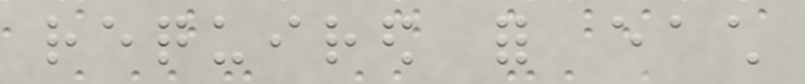required for each
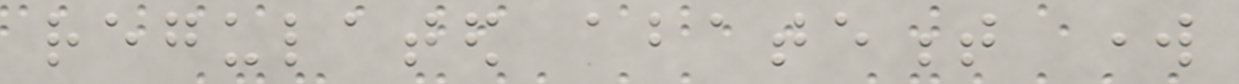regulated abatement work
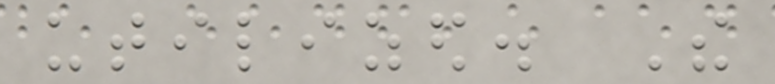utilized. The
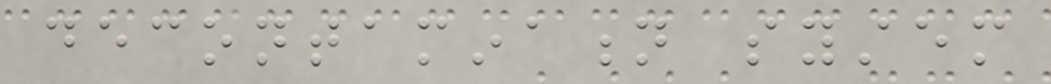decontamination system
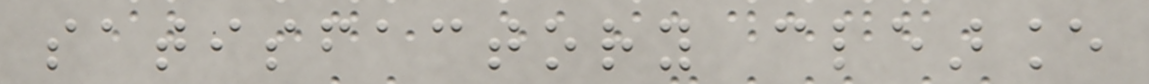satisfactory clearance
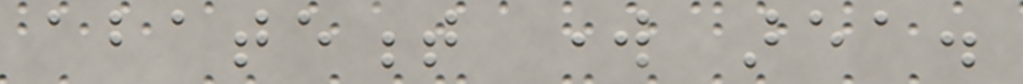abatement work area.
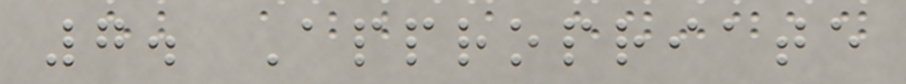7. Appropriate
